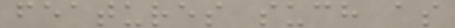features such as
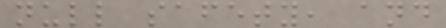null safety, and
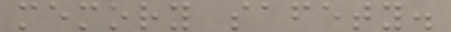memory safety.
